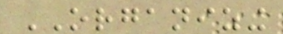ORGANIZING
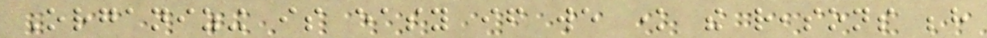Organizing is easy if we know the reasons behind
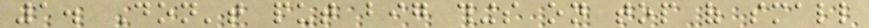1. Don't put big things on top of small
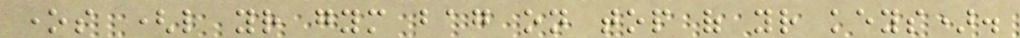ones (like your gym bag on top of your keys).
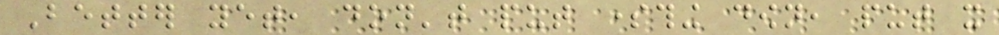Better yet, don't put something down, put it
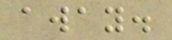away.
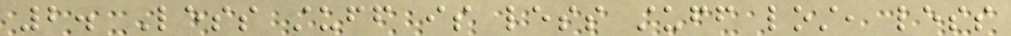2. Less stuff is less stuff lost, less
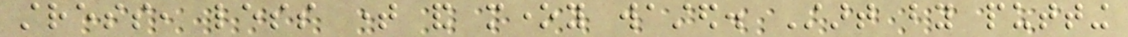stress, less time and money wasted. Start by putting
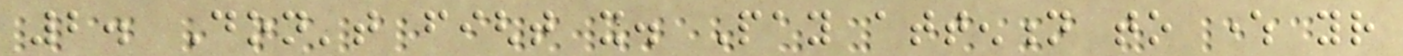2. Don't fight it. Pay attention to where your
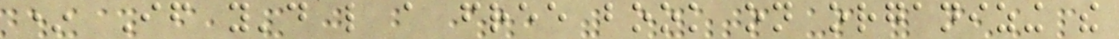* If you'd like a free book on organizing the
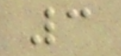3
